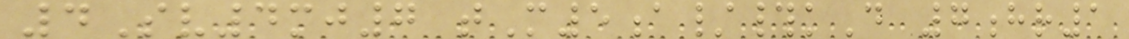4Sv4mj7 tM5a/#kD 7hr1
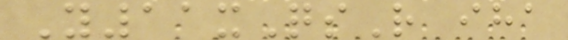Y11xQsR iha
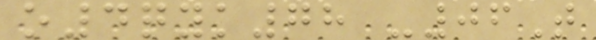o4qyk78 -06T
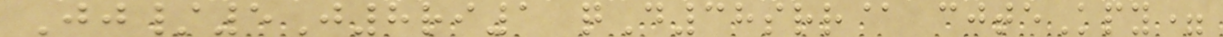Jj/5J8ri1 qD38srr@ cjteKpy=
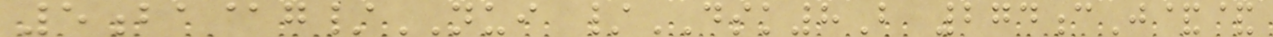5ba@g/NUI /DSK8B 274cJ&&
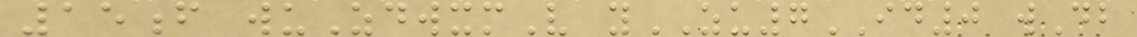15f wuZdwxmV yZU7ID0 wDb
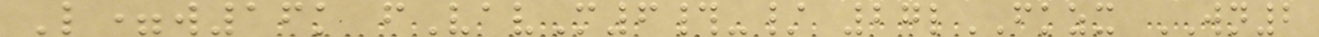L=w16k fVavM6#-/ 27lFKZX WN2
